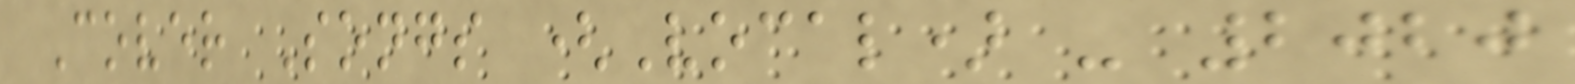Cover Songs (Vocal) - 2020
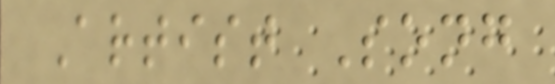Artist Song
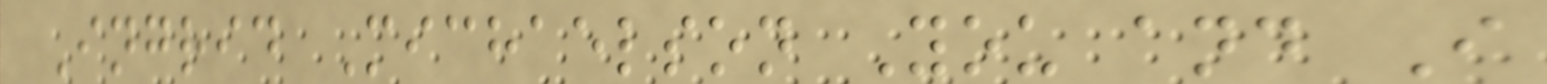Ingrid Michaelson You and I
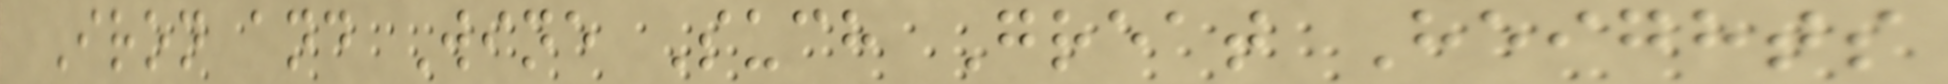Iron and Wine Such Great Heights
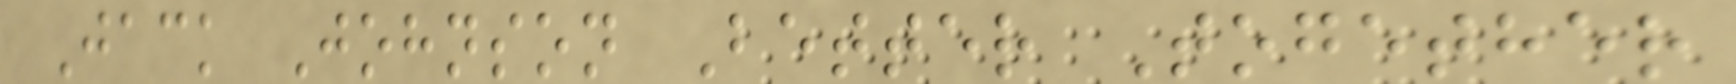Jack Johnson Better Together
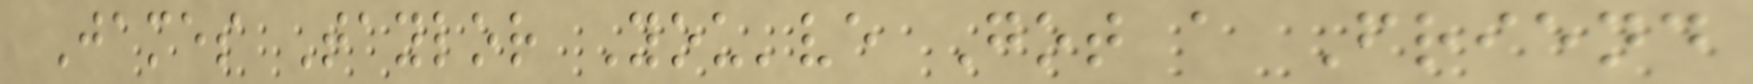James Taylor You've Got a Friend
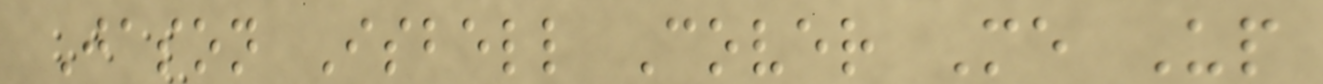Jason Isbell Cover Me Up
